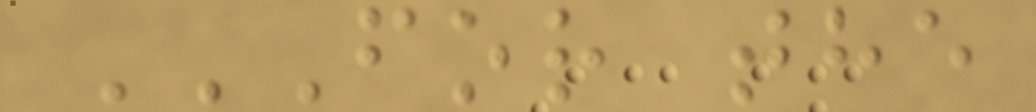FOR THE
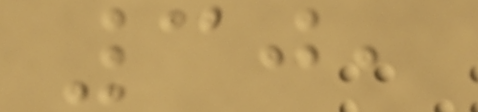30,
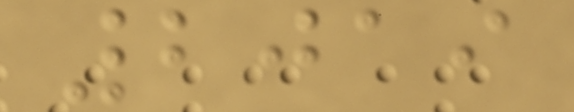2019
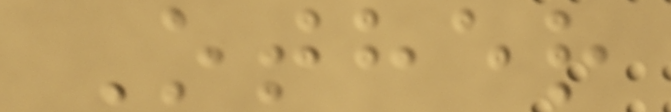Other
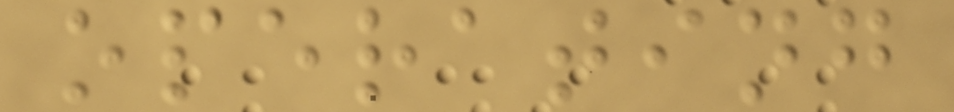operating
